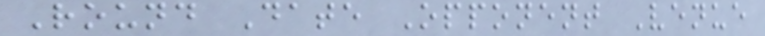Round Date Opponent Venue
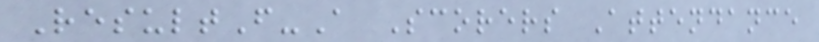ResultF-A Scorers Attendance
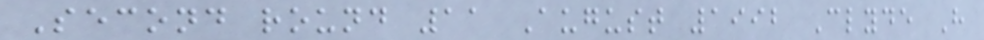Second round 11 August 1992 Clyde H
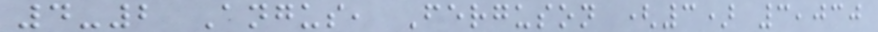4-2 Angus, Ferguson (3) 3,030
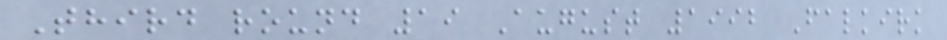Third round 19 August 1992 Falkirk
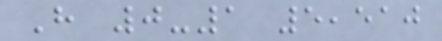H 0-1 5,510
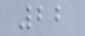22
